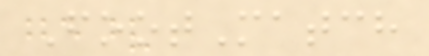FootMatch
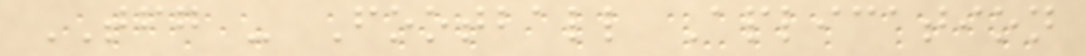TFG - Football Aplication
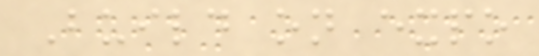Build on expo
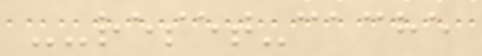--reset-cache
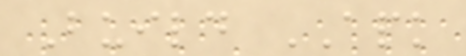Build APK
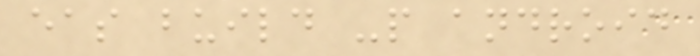eas build -p android
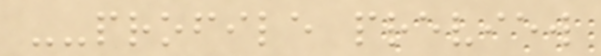--profile preview
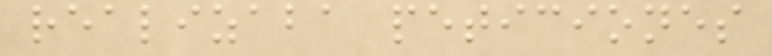realizaba peticiones
